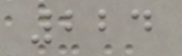224
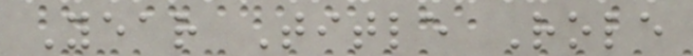Year Title Role
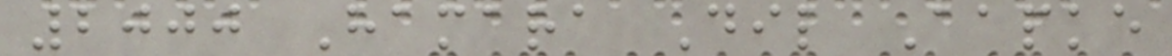2000 Hamara Dil Aapke
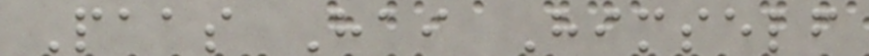Paas Hai Himself
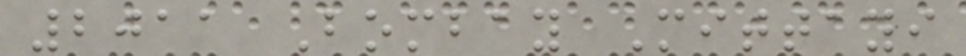2011 Bombay Mittayi
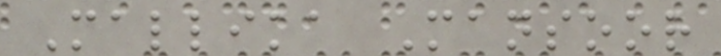Mallika Mansoor
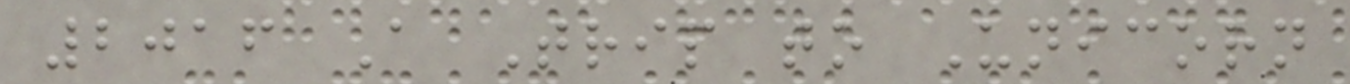2016 A Trip to Unicorn
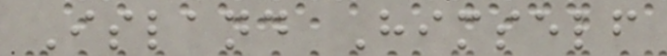Island Himself
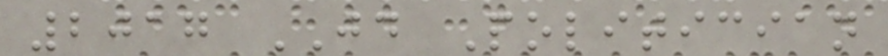2017 JD Politician
